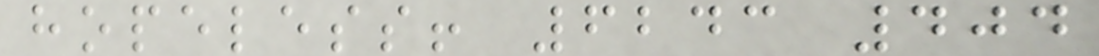hopeless! 6243 404
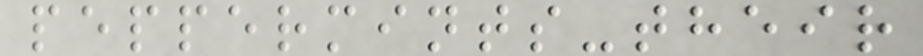peppermints-their
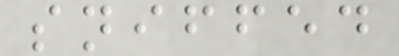sniffed
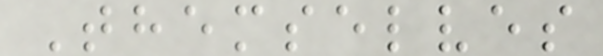Themselves
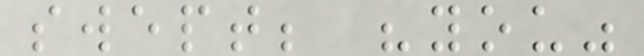swept; "you"
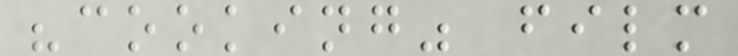"cooking" film
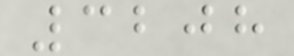3208
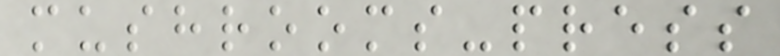mushrooms-press
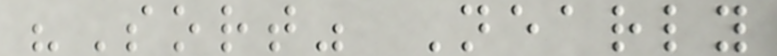"Sort" Nearly
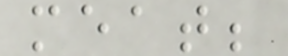meat;
